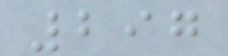297
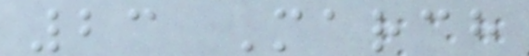23 March
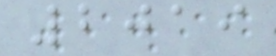2019
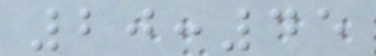20:45
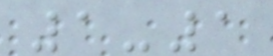1-1
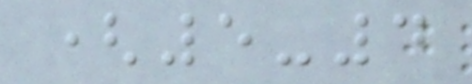(5-4
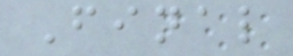Final
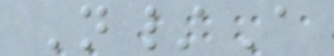N/A
